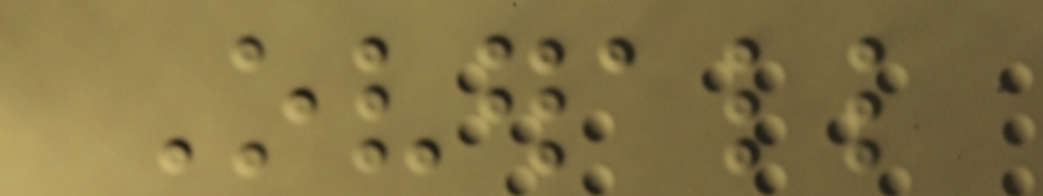Overall
